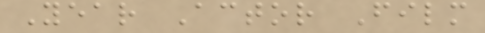Year Actor Film
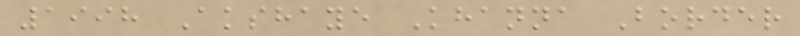1998 Akshaye Khanna Border
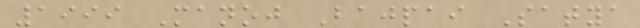1999 Manoj Bajpai Satya
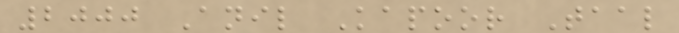2000 Anil Kapoor Taal
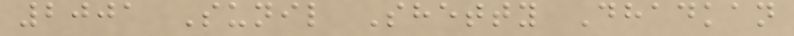2001 Sunil Shetty Dhadkan
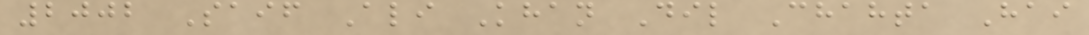2002 Saif Ali Khan Dil Chahta Hai
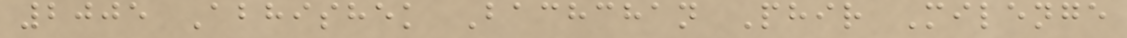2005 Abhishek Bachchan Phir Milenge
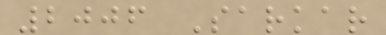2006 Sarkar
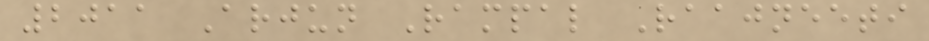2011 Arjun Rampal Raajneeti
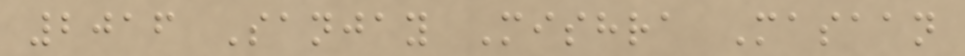2016 Sanjay Mishra Masaan
